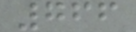766
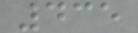435
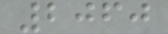2060
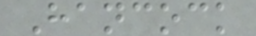Hancock
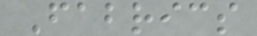Fabrics
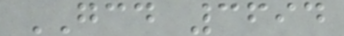GCD 3694
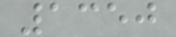1350
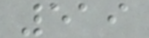519
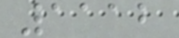1112
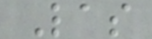Las
